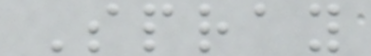Spray
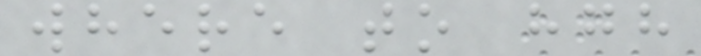where to hgh
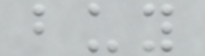buy
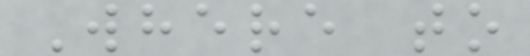Where to
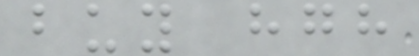buy hgh
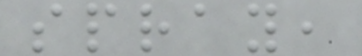spray,
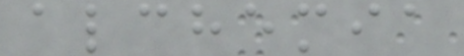alchemia
